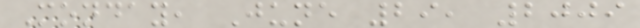Monday, June 29, 2009
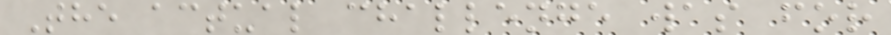The actual challenge was for
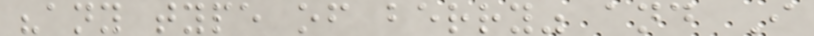"any type of berry" and I
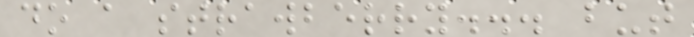do a strawberry... but
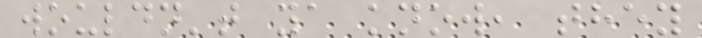wouldn't ya know, they
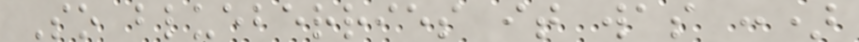So blueberries it was :)
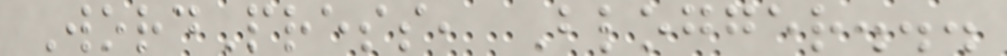WordPress, Blogger...
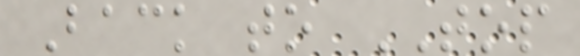Back to TOP
